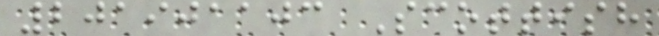201901103 Scottish
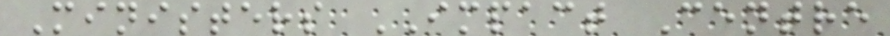Ministers IMPACT Centre
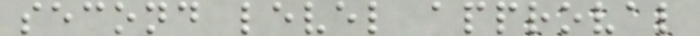second level approval
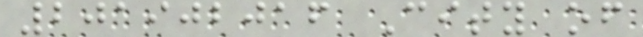201902016 City of
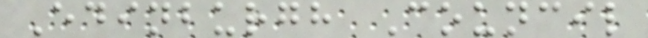Edinburgh Council
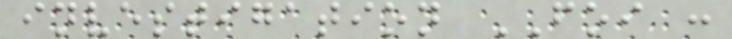investigation FOI :
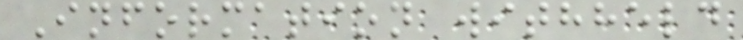Information withheld
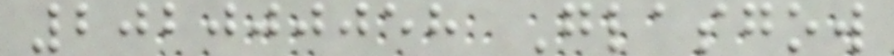202000058 Glasgow
